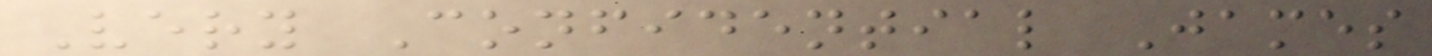Very Confidential James
